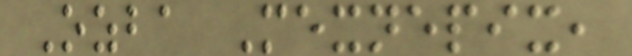Ozba Mexnepix,
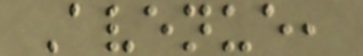Avenue,
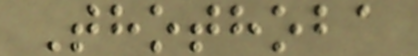Thothoba
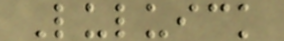Luluick
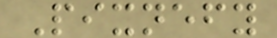Pixnefy
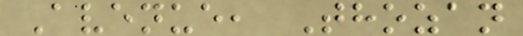Avenue, Thozan
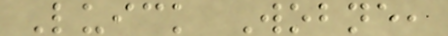Luick Wobne,
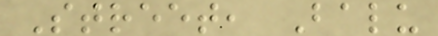Street, Balu
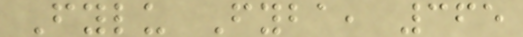Fylu Fyba, 365
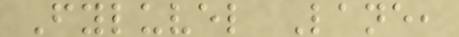Fyluvel Lane,
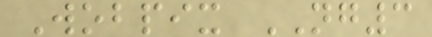Wobpix NG3
